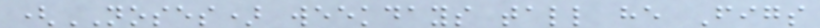(NOSES) weekdays tall he Figs
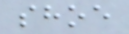shoe
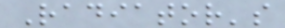Radiator's
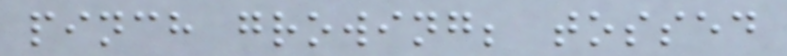pinch growing; tossed
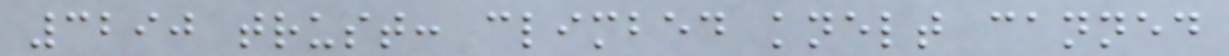3290 trust: climbed knelt canned
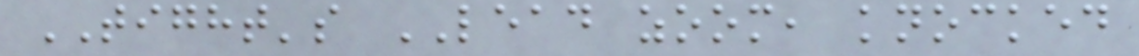TIGHT's LEAD zoom, knocked
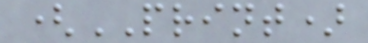(PRINT)
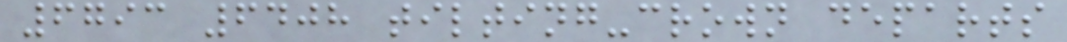6793 6408 tilting-crown departs
